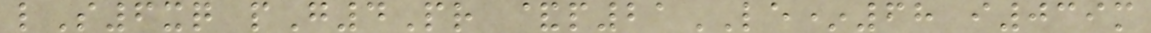lS6xq pG4Pr &p21LE*68 i039m
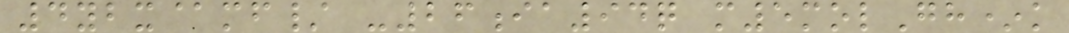4ybx@mf/ -26ia94q m5molGh*k
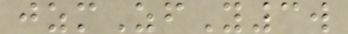jzmZfY3w
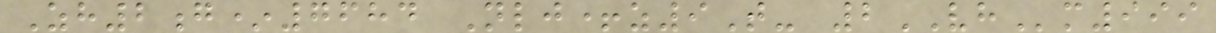Zh2g*7684 Nlj+z9T- 2VHm999
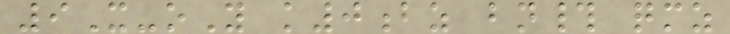9X-oY k0bz bn# qmz
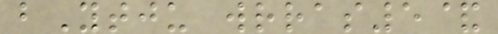bYtju wrras5&
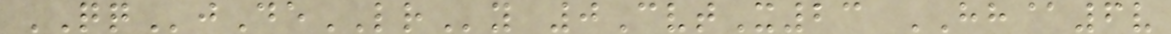QQjDeLRy 0CvtX23 HH@6v
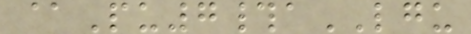@Pu7#aLGU
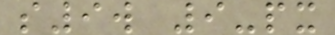s9w 9-px
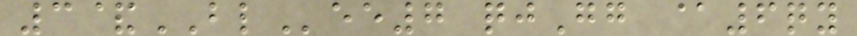3&BLee7 qjGg @6qy
